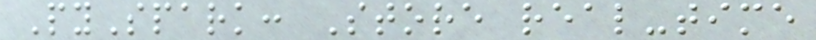PySpark: Store real-time
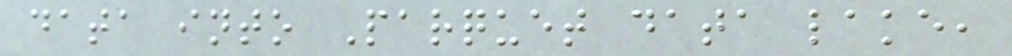data into Parquet data lake,
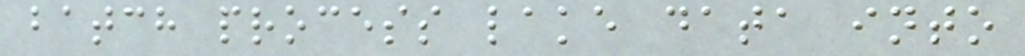batch process lake data into
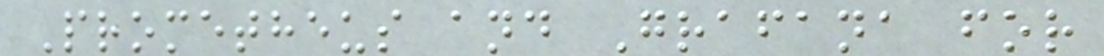Prometheus and Grafana for
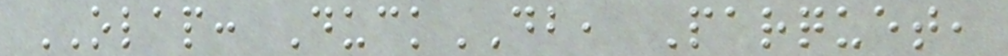OLAP: DuckDB, Parquet,
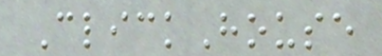ClickHouse
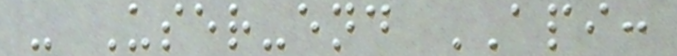- User-end API:
